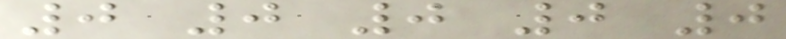0 0 0 0 0
